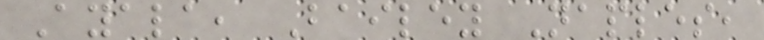Ayala, Bailey Naples,
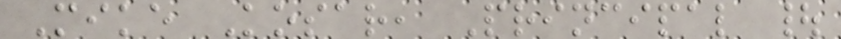Mike Kosar, Principal |
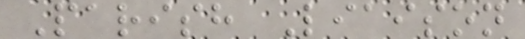Parish Liaison
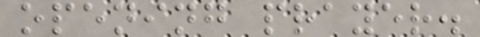opening prayer.
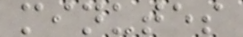minutes
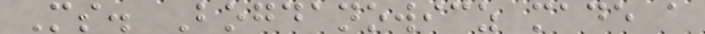Ms. Bogdanowicz made a
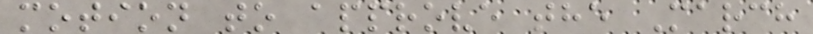motion to approve the March
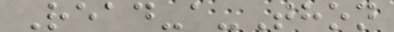Read-a-Thon
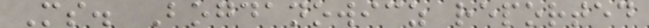Ms. Bogdanowicz reported
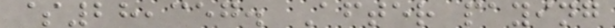$28,357. After paying
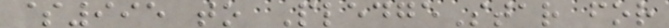$995 to PledgeStar for
